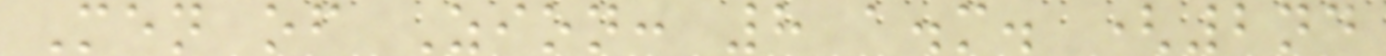Men of Zion: 8 a.m. (2nd
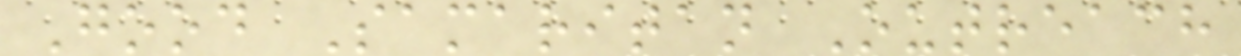Good Samaritan Outreach
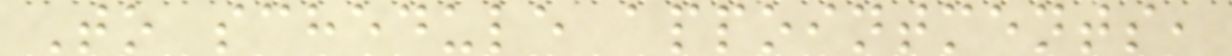To schedule appointments,
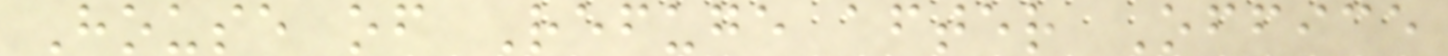House of Refuge after Office
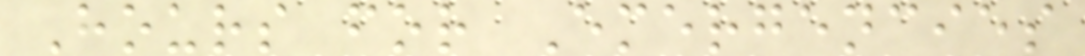Hours for Emergencies
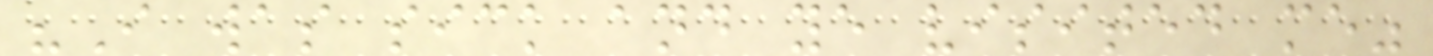"I was sick and ye visited me"
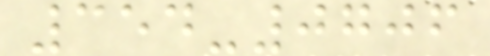354-0706
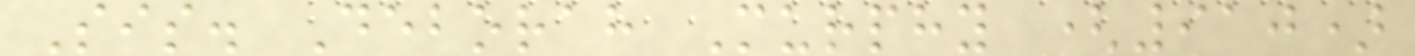Sis. Deborah Murphy (910)
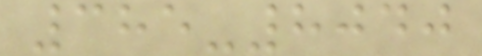385-8040
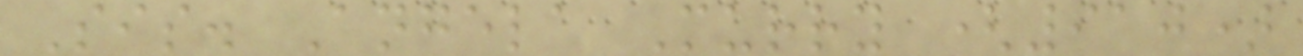Sis. Angela Murry (910)
